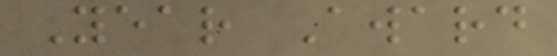Year Award
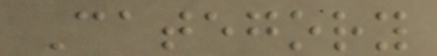Category
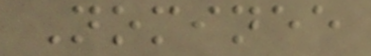Nominee
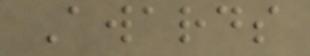Awards
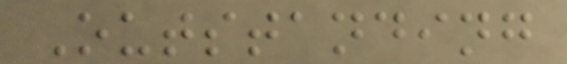Outstanding
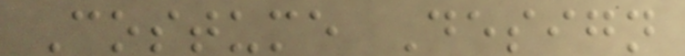Costume Design
